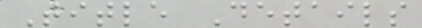Title Details
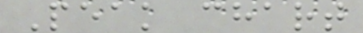Peak chart
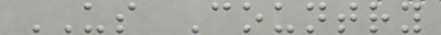US Country
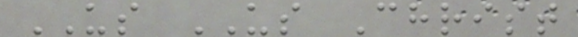US US Christ
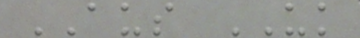AUS UK
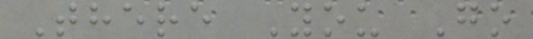There You Go
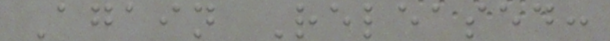Again Released:
